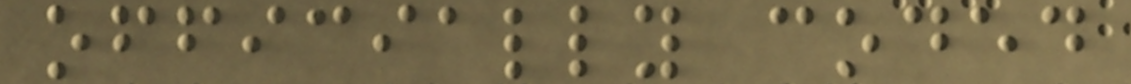officially coded
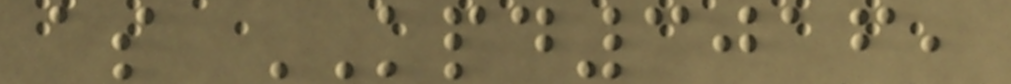as KPD3016,
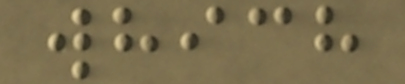which
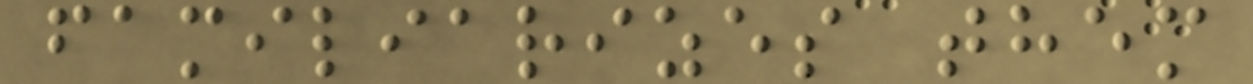familiarizes them
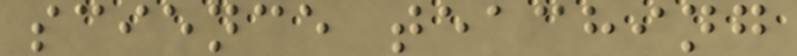science teaching
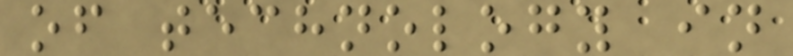of technology in
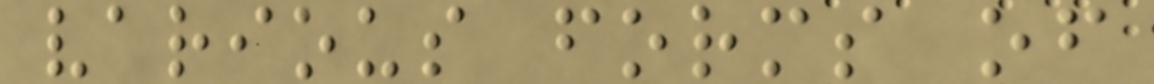various forms of
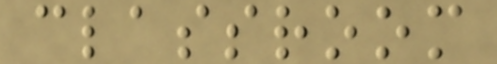classroom
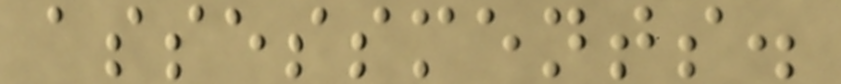assessments.
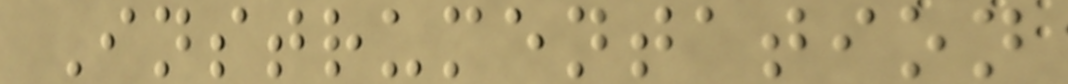Instrumentation
